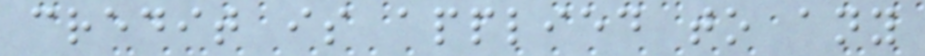credit is applied to any
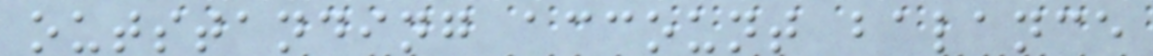outstanding account balance
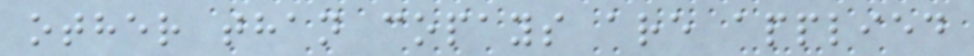other than copays are applied
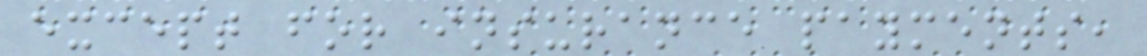except for insurance payments,
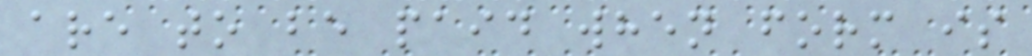are to be paid when form is
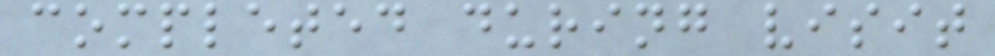completed during visit
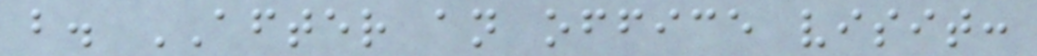b. AFTER an office visit:
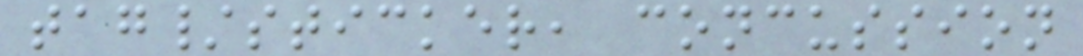tag/sticker, concussion
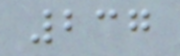237
